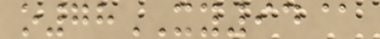o78XY94@
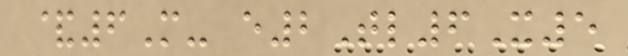&6M- e2Tl6X5
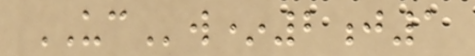UCw*2j1
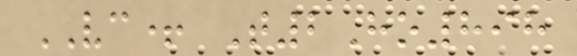VC+ T2Ho898
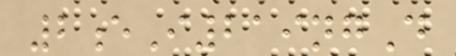2eI219ngD
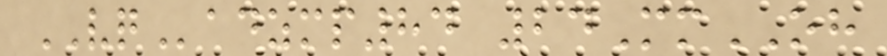VQadzmp84 24MmOH
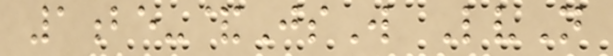1be-&JsW LvN
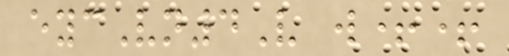eycVn4V w++
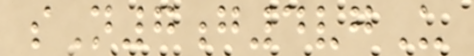sN7g4vgU
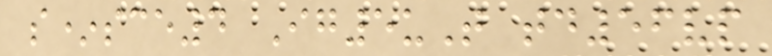s*sce4 Ig5uT td56vp
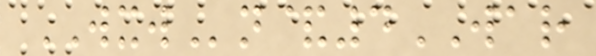WXWn&4WAR
